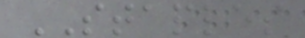STAPLES
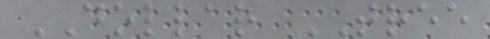DOLLAR TREE
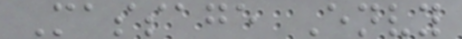Massage Envy
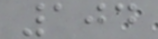104
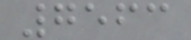7563
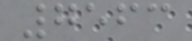7563
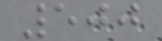500
